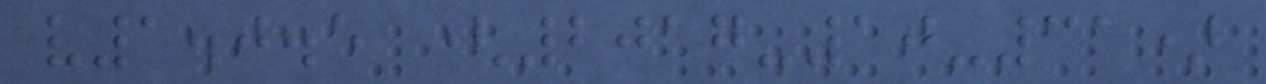v1.0.5 (2017-10-31)
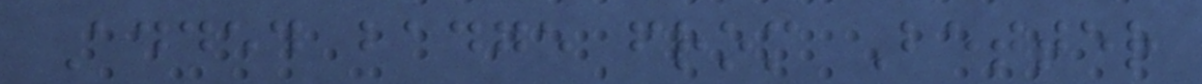Added badge from Better
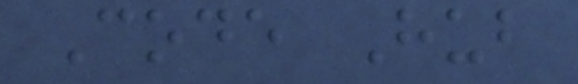Code Hub
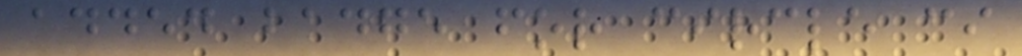added badge for circle ci
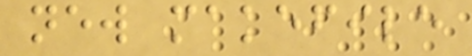new makefile
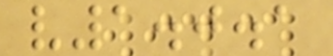v1.0.1
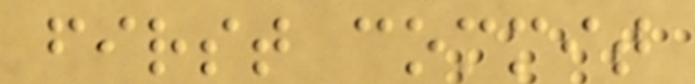first commit
